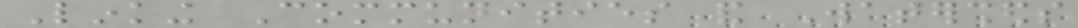Linking Communities and Watersheds
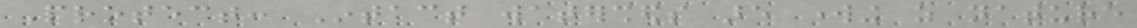Protect: Intact watersheds are working as nature
